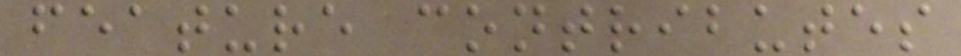feature contributes
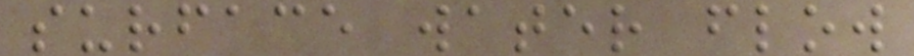surface water flow
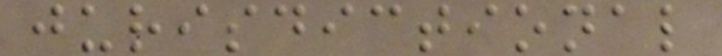jurisdictional
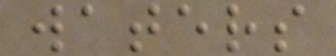waters
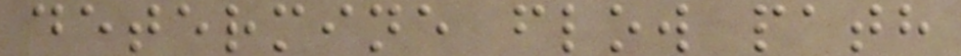determine flow path
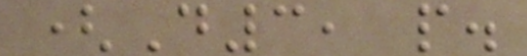(D3, p.
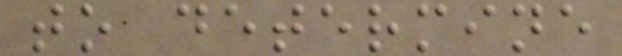to determine
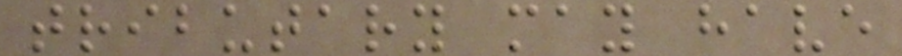tributary may have
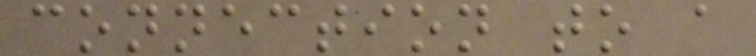connection to a
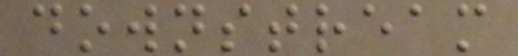downstream
